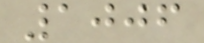1006
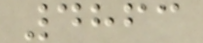4863
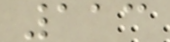113
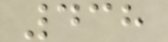438
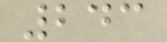243
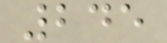245
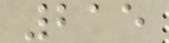215
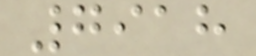7918
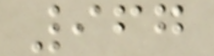967
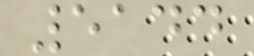5144
